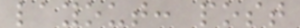layout: post
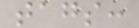tags:
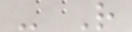- R
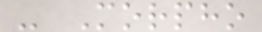- Morpho
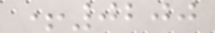+0200
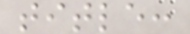title:
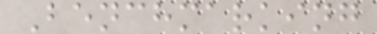Benchmarking
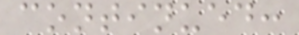continued:
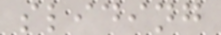sliding
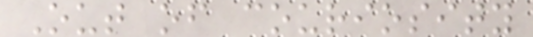Out of couriosity
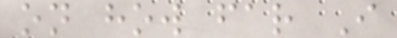on how far I
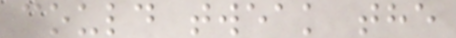could tweak the
